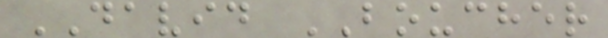DAVID BOUCHER
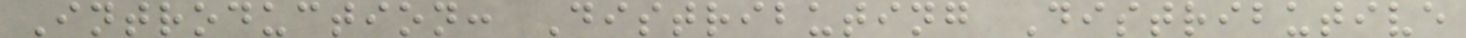Introduction: Distributing Distributive
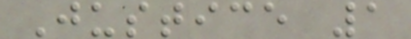Justice 1
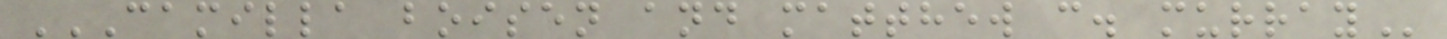CAMILLA BOISEN AND MATTHEW C. MURRAY
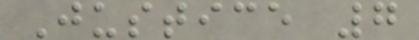Justice 7
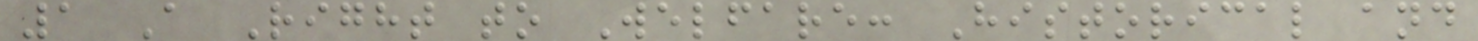1 A Right to Welfare: Historical and
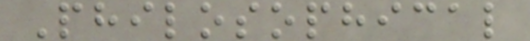Philosophical
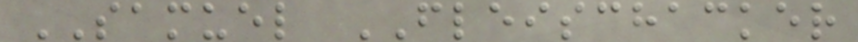SAMUEL FLEISCHACKER
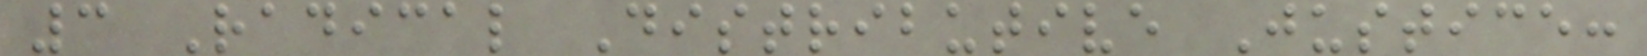3 Radical Distributive Justice:
